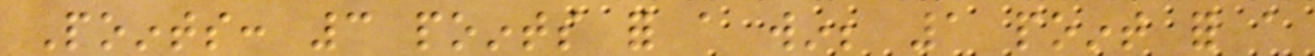Points: 3 points for a win; 1 point for a
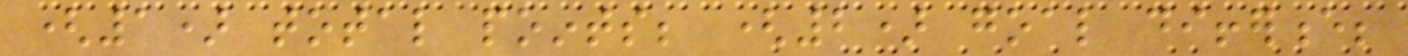(1) total points; (2) goal difference;
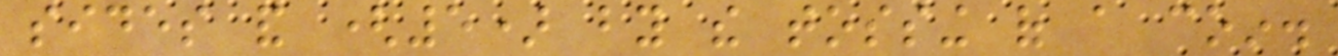sides and (5) by the tossing of a coin.
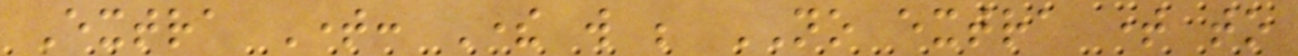Extra Time: There will be NO extra time to
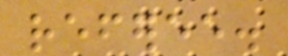referee.
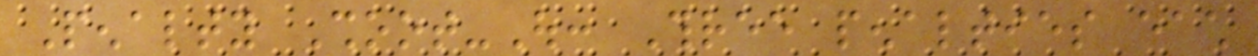Penalty Shoot-Out: Three penalties each
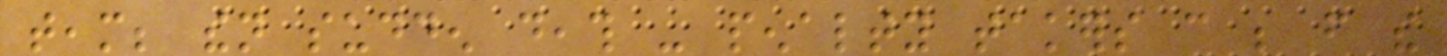team; then sudden death - penalty takers can be from the
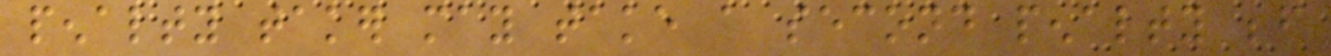penalty taker may take a second penalty before
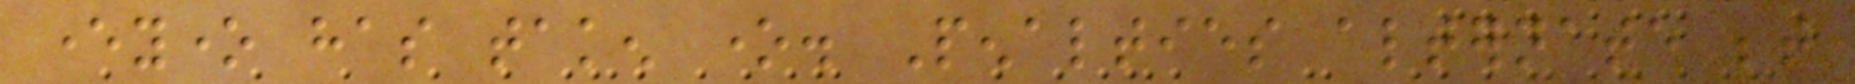everyone has taken one. Penalties alternate between
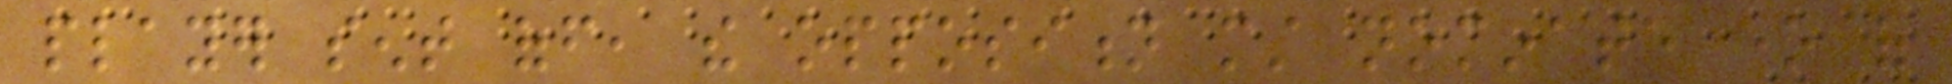player sent off, the opposition must nominate one of
